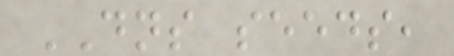DNS seeds,
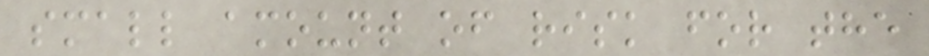small amount of risk for the
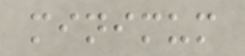minimum
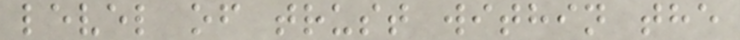level of trust within the
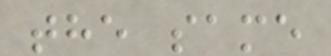the same
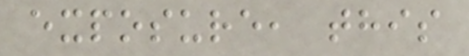exposure, this
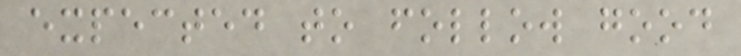expected to follow good
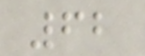62
